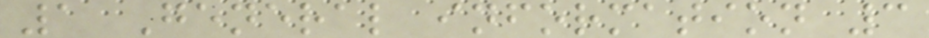1 General information 3
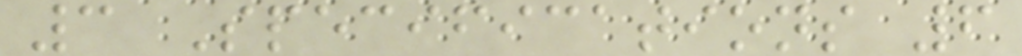3 Specifications 6
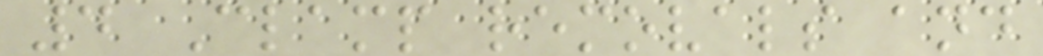4 Clamp removals and
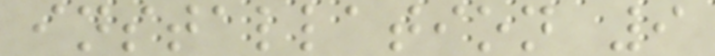installation 9
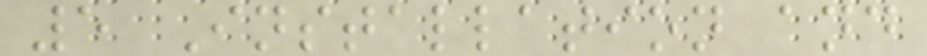5 Installation and
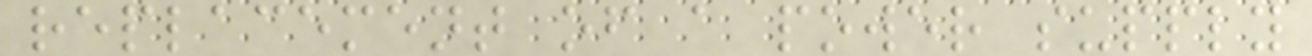replacement of a power supply
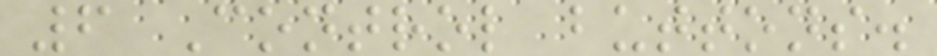6 Control buttons.
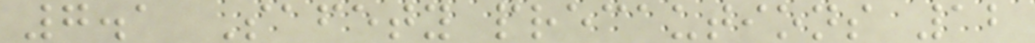7.1 Safety precautions 12
